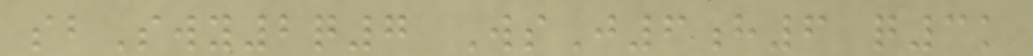sbSwy2q7 WsJ6h6 q3k
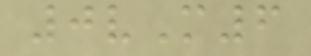0vM6
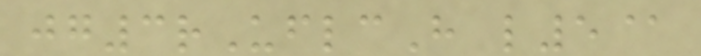jg3rUflcH l5@
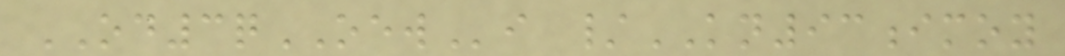OD3qOEWi /KN93imoy
